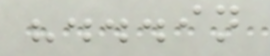"...in
